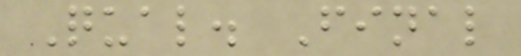Qual. Final
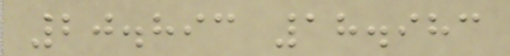20.893 18.983
